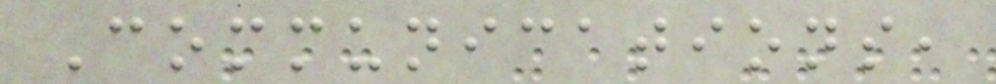Communications,
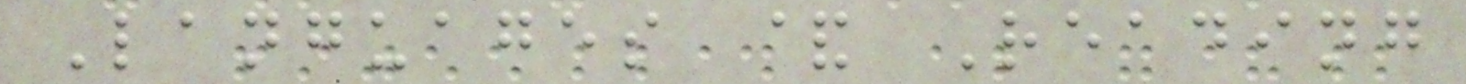Languages & Reading
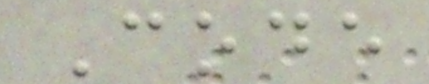Code
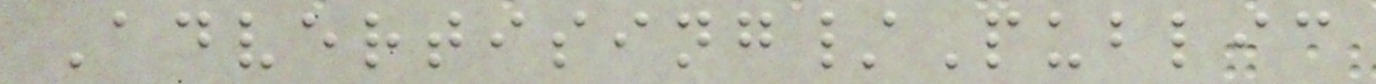Advertising/Public
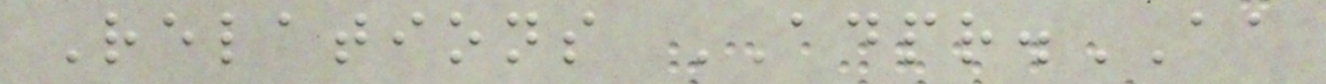Relations ADPR.AA
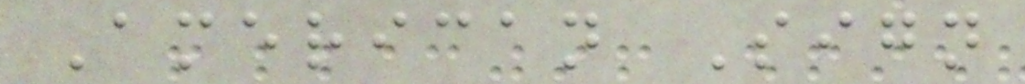American Sign
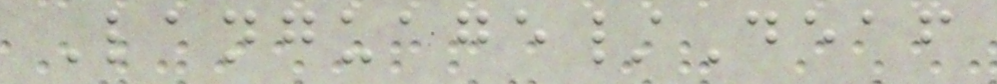Language/Deaf
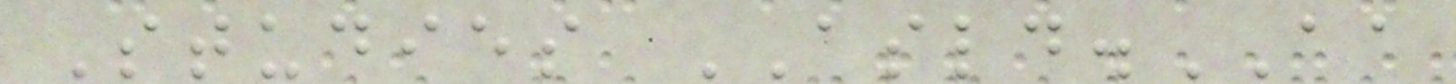Studies ASLD.AA
